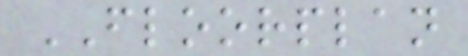FLOORPLAN
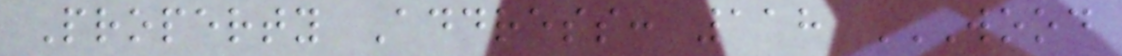Property Address: 118 WOOD
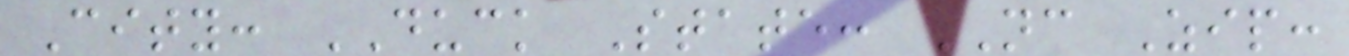City: DUCK State: NC Zip:
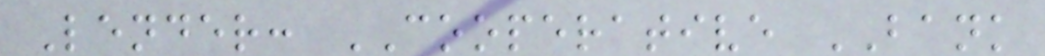Lender: COOPERATIVE BANK
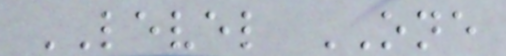LEVEL ONE
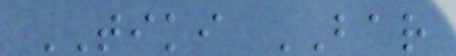TIKI BAR
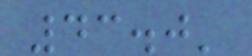43.0'
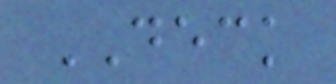DECK
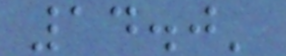14.0'
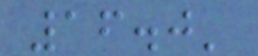16.0'
